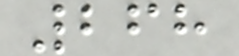268
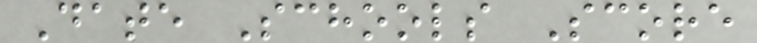Date Schools Score
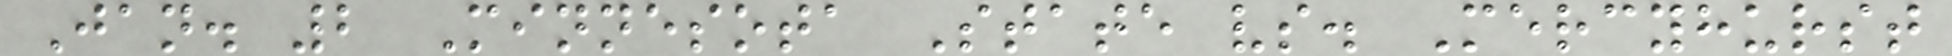Jan. 2 Minnesota State vs. Mercyhurst
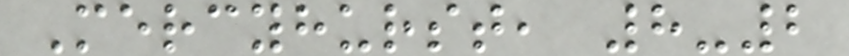Mercyhurst, 8-2
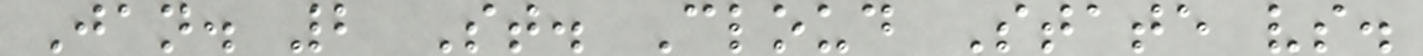Jan. 2 St. Cloud State vs.
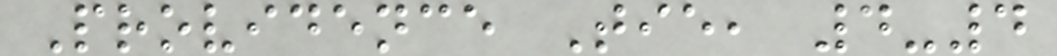Providence Tie, 4-4
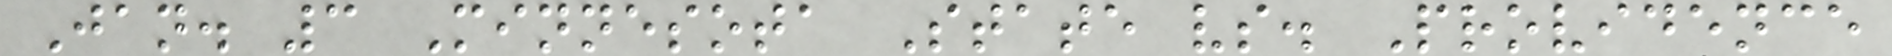Jan. 3 Minnesota State vs. Providence
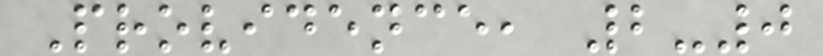Providence, 2-0
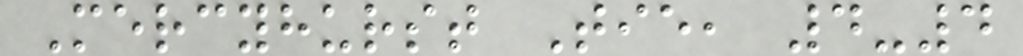Mercyhurst Tie, 4-4
